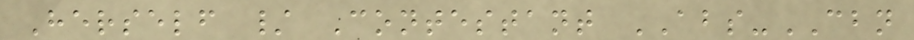Herself / Contestant ABS-CBN
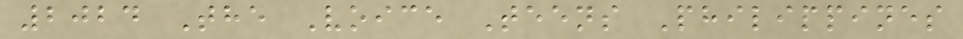2024 The Voice Teens Philippines
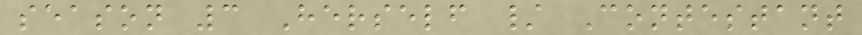season 3 Herself / Contestant
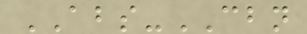ABS-CBN
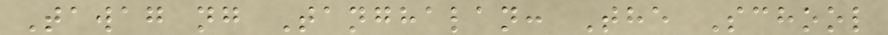Tawag ng Tanghalan: The School
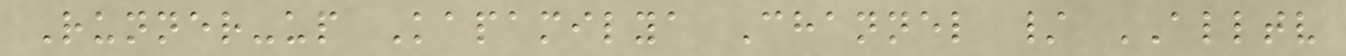Runner-up Kapamilya Channel / ALLTV
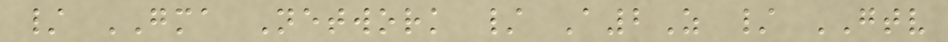/ GMA Network / A2Z / GTV
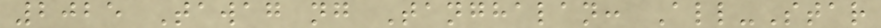2025 Tawag ng Tanghalan: All-Star
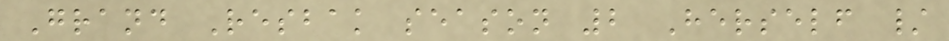Grand Resbak season 2 Herself /
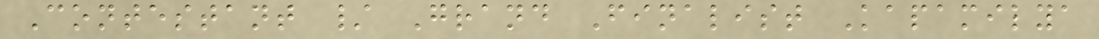Contestant / Grand Finalist Kapamilya
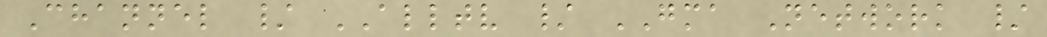Channel / ALLTV / GMA Network /
